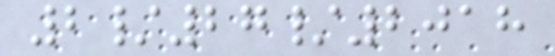2/27/2018
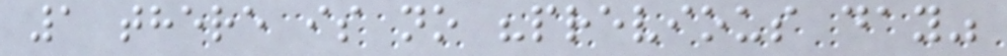1 there is no "previous day"
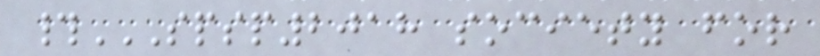#SPSP2018 SOCIETY FOR
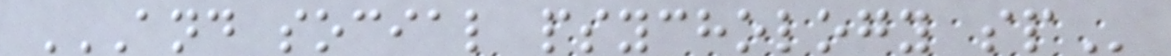AND SOCIAL PSYCHOLOGY SP
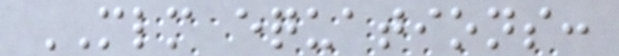MLM equations:
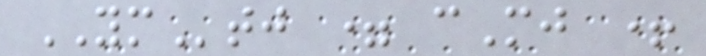YMtj = cMj +
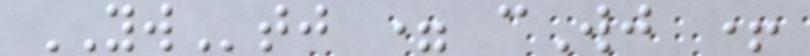YWtj = cWj +
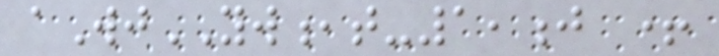aWjYW,t-1,j +
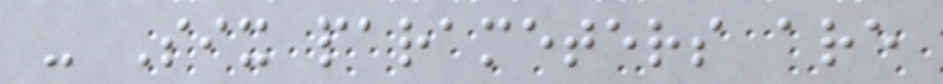- Six parameters are
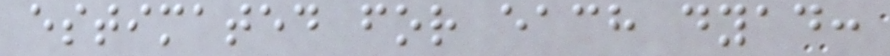estimated for each dyad:
